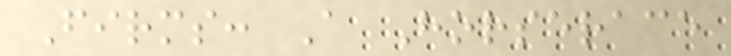Firms: A Horserace
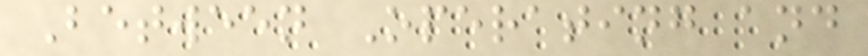Between Operating and
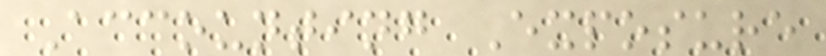Accounting Exposure
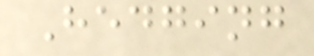Hedging
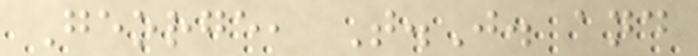George, T.J. and
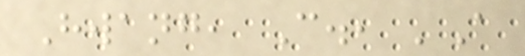Hwang, C., 'A
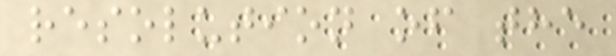resolution of the
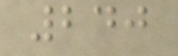240
